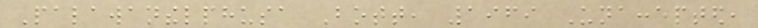Palawanthelphusa Bott, 1969 Unaccepted,
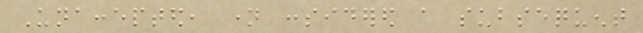Unaccepted, name considered a subsequent
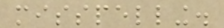misspelling.
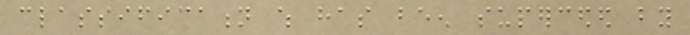classification which has been superceded by
